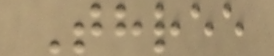Three
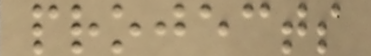projects
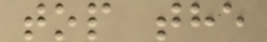top the
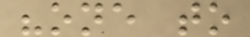"one to
